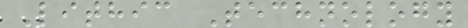Lithic Technology
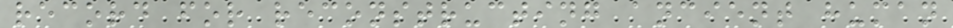record for reconstructing ancient human
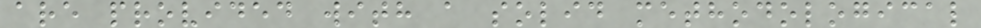are provided with a solid methodological
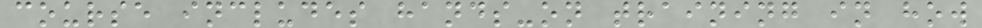course includes hands-on training in how
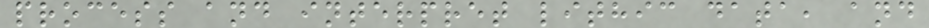process and interpret lithic data, and
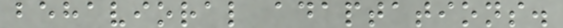behavioral adaptations.
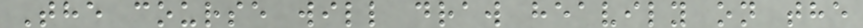The course will draw heavily on the
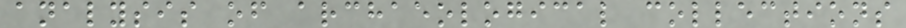analysis of archaeological collections
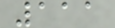111
